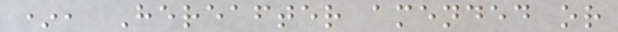*, Hereafter amended or
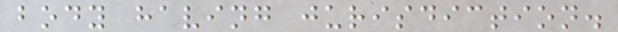body having jurisdiction.
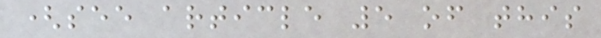(see article 5 of this
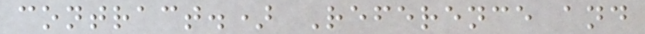contract.) Reference and
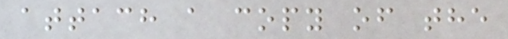attach a copy of the
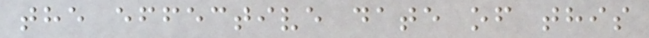the effective date of this
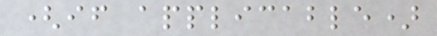(if applicable)
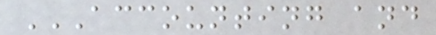ACCOUNTING AND
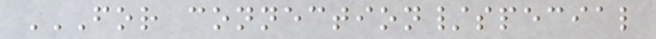FOR CONNECTION/SPECIAL
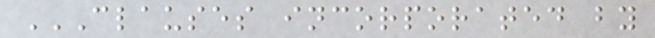CLAUSES INCORPORATED BY
